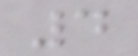4
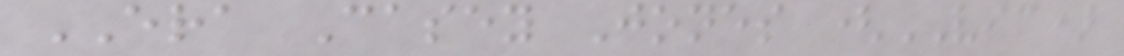ERA Casey Jones (VIC)
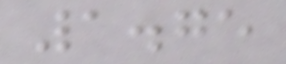1.75
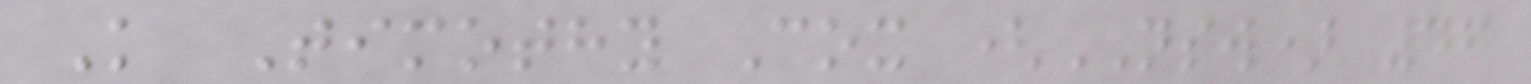K Timothy Cox (NSW) 46
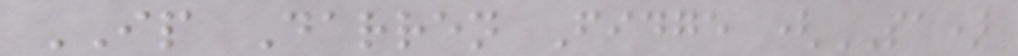IP Darren Fidge (SA)
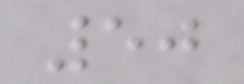50
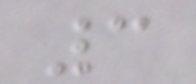3
